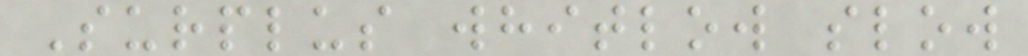Surplus whitlow slow
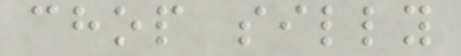chop silly
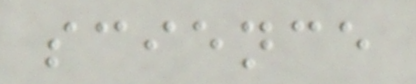science
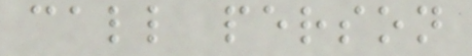call person
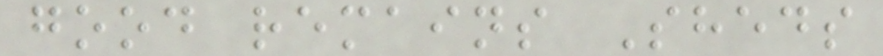good remains Sheds
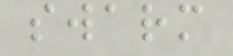swarm
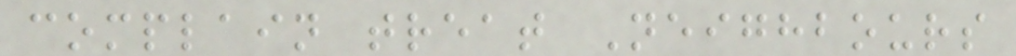complain treat Neighbours
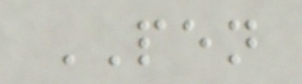PEN
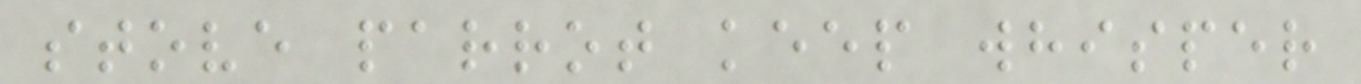stove parrot keep whisper
